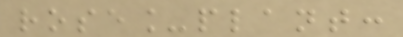rose_plant:
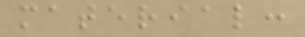material:
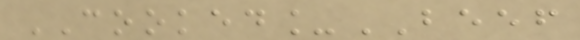COOKED_BEEF
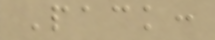Pack:
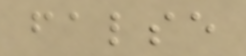false
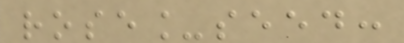rose_seed:
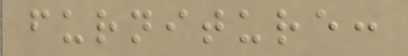furniture:
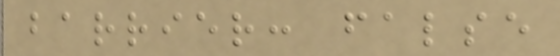barrier: false
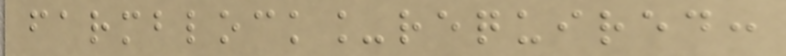farmblock_required:
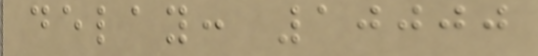delay: 10000
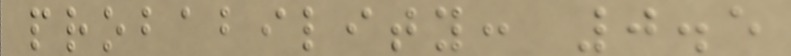probability: 0.5
